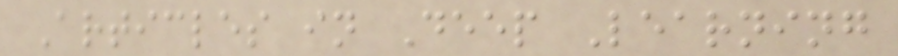Articles in Deep Learning
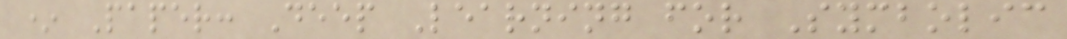* Paper: Deep Learning for Symbolic
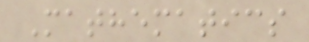Mathematics
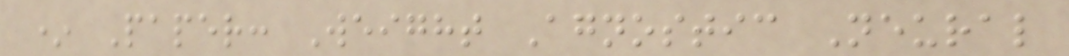* Paper: Weight Agnostic Neural
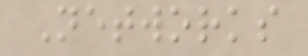Networks
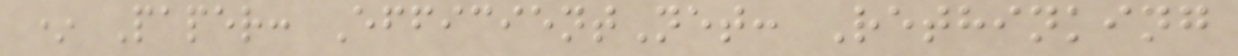* Paper: EfficientNet: Rethinking
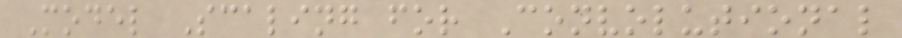Model Scaling for Convolutional
